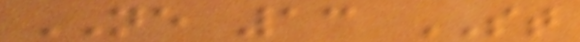NE 13 ST
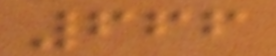666
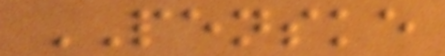PENSKE
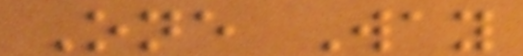One Way
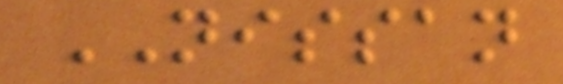NISSAN
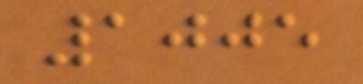1005
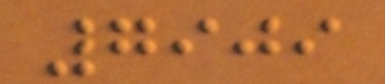7909
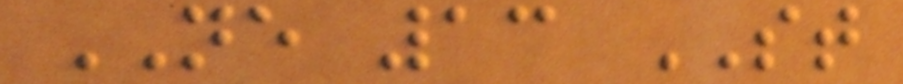NE 13 ST
